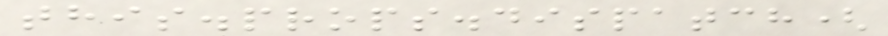this.props.dispatch(
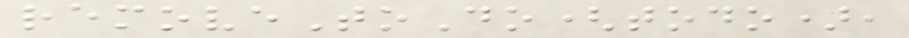removeToDo(todo),
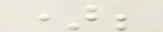);
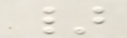}
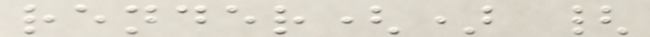render() {
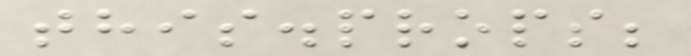this.props;
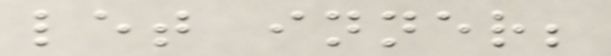let inner;
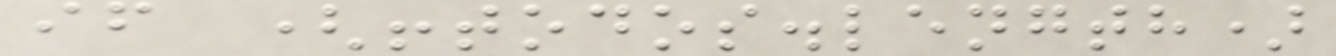if (!todos.length)
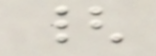{
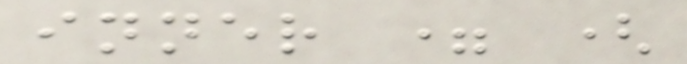inner = (
